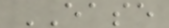EASE
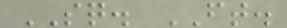SQ. FT.
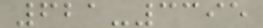621-3395
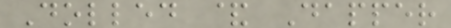Dolled & Dapper
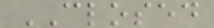CLOSED
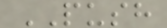PUSH
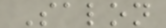Salon
